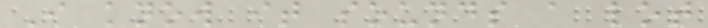I know it sounds a lot
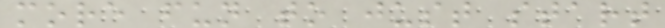more fun to just start
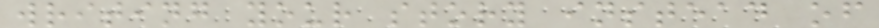writing your story instead of
